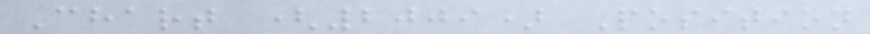Chart (2009) Position
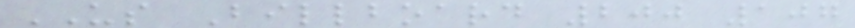US Billboard 200 107
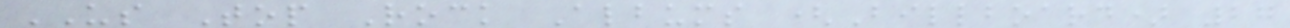US Top Rock Albums (Billboard) 27
